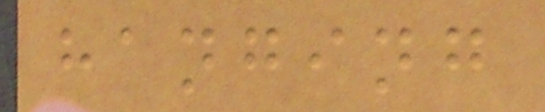hanging
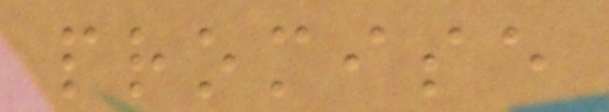promise
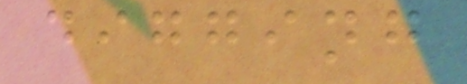digging
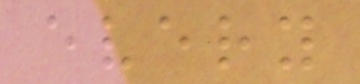every
